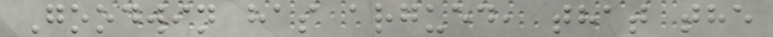Goodwin has argued, that the
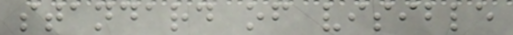standard of visible
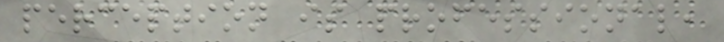perception is professional,
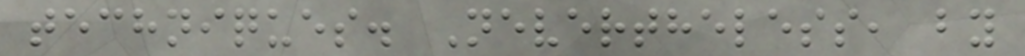techniques. Nevertheless, by
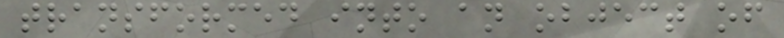transformed into an object of
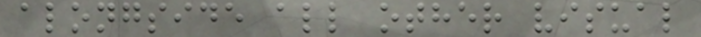alongside all other visual
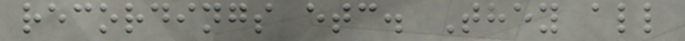recordings etc. They all
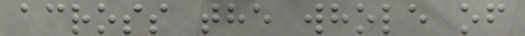across the whole of
